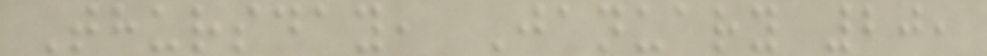Thursday, January 20,
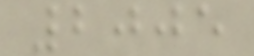2005
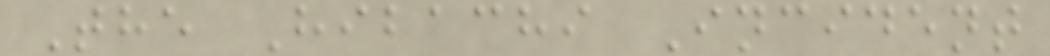The Hibachi Incident
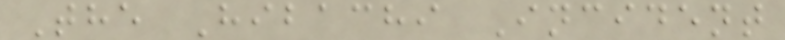The Hibachi Incident
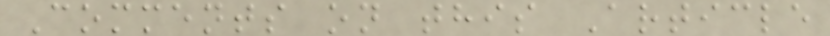Comments on this Article
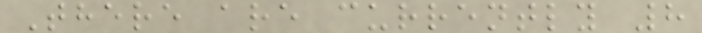There are currently 8
